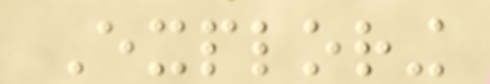Exploring
